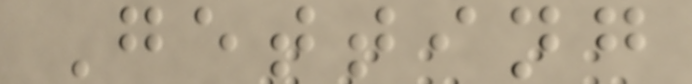Getting
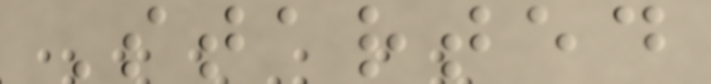Started
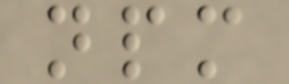npm
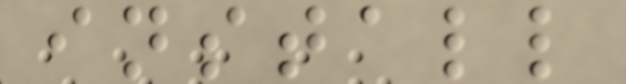install
